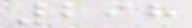298
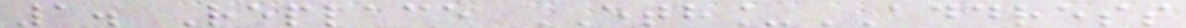1. Replace ETH_ADDRESS
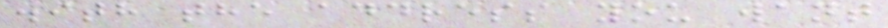with the address you want
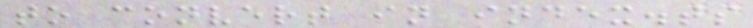to convert in index.ts
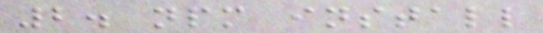2. npm install
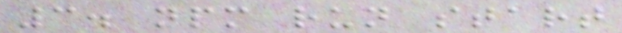3. npm run start
